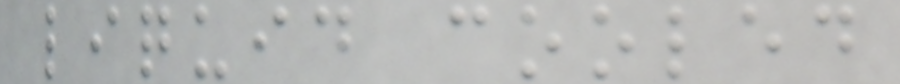liquid cooled
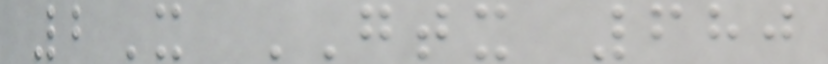2X GTX 680
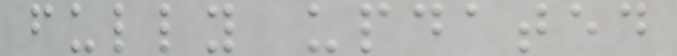fully updated
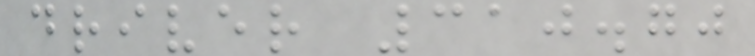driver 310.70
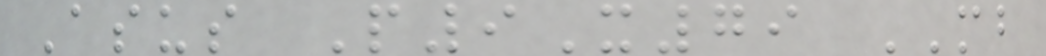Asus P9X79 MB
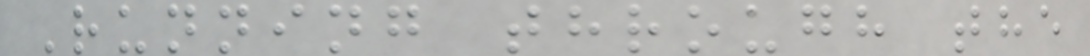Running through the
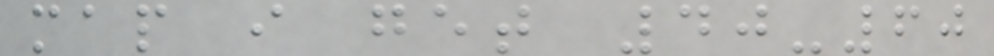map i get 40-60
